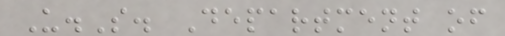U.S. Department of
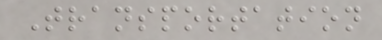Transportation
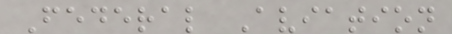Federal Aviation
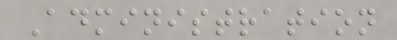Administration
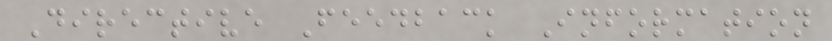Directive Feedback Information
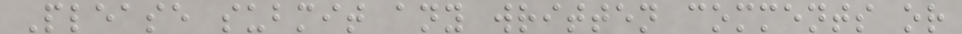Please submit any written comments or
